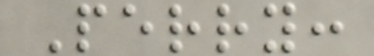Perry:
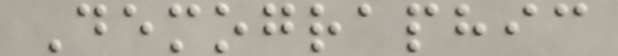Demographic
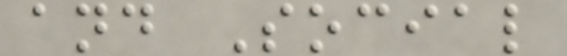and Social
